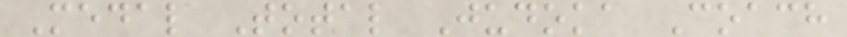Medal Total Judoka Coach
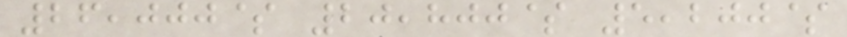26,000$ 20,800$ 5,200$
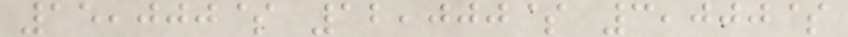15,000$ 12,000$ 3,000$
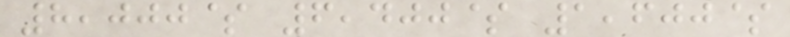8,000$ 6,400$ 1,600$
